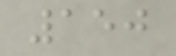150
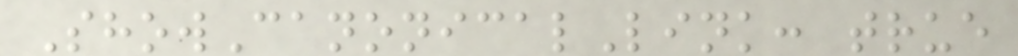ShowCanonicalLink: true
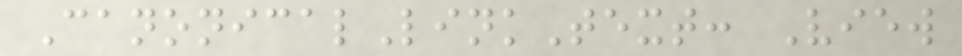CanonicalLinkText: View
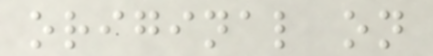original on
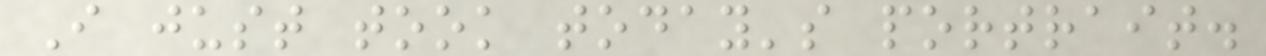I just took today's portrait.
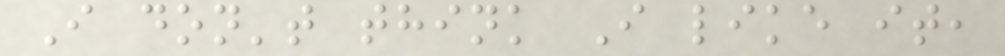I don't think I like it,
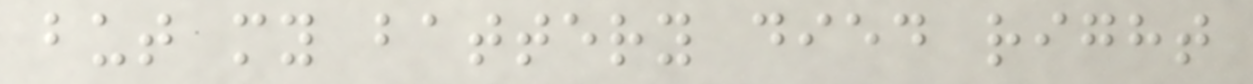but my battery died right
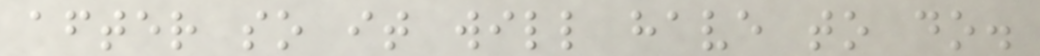after so it will have to do.
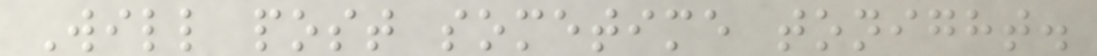Will post sometime tonight.
